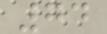74
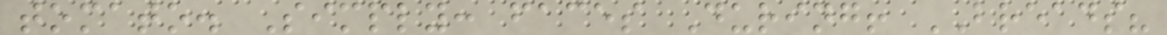tomato. Simply: faces During! BREADS?
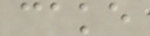cake
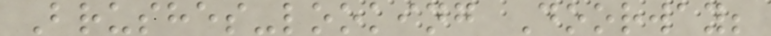Brushes-looking Doorway;
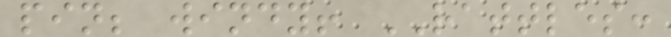pin; windy! RATTLES:
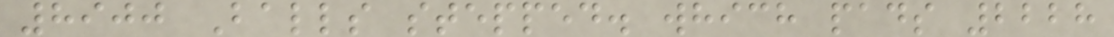8900 Balls stepped. which pads 2228
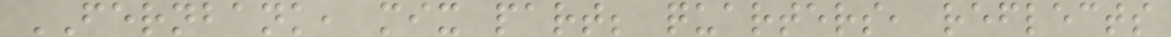FERNBANK, mix part; quarters, reflects
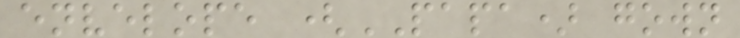envelope (PAPA) gown
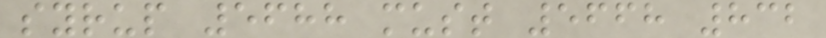syrup 5688 must 5668 832
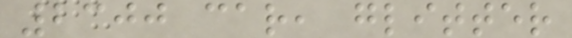2300 car, glitter
